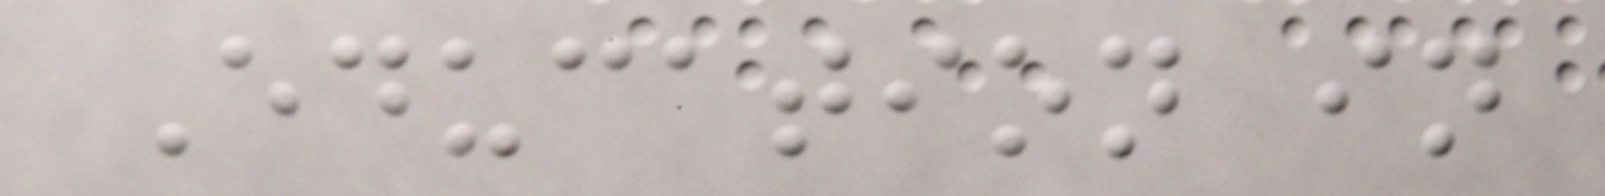Education in
